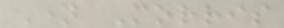Name Morris
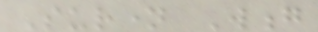Surname Wong
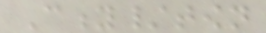City/town
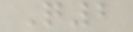Q2
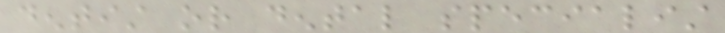dentist or dental specialist
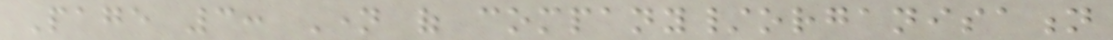Page 3: Name of company/organisation
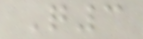Q3
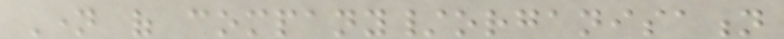Name of company/organisation
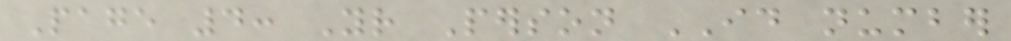Page 4: Your Person ID number
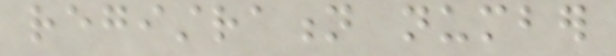registration number
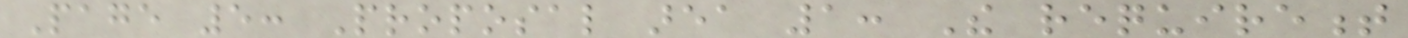Page 5: Proposal area 1: The requirement
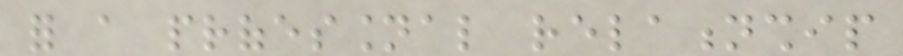for a professional relationship
